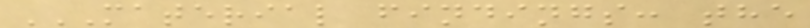MATERIAL FINDINGS: THE
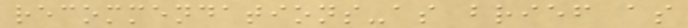recommendations-as brief as
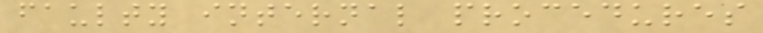faulty internal procedures
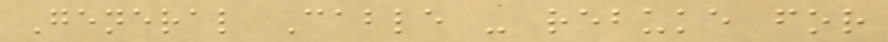General Cable - rebuke for
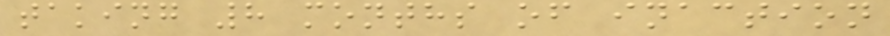taking 8 months of inaction
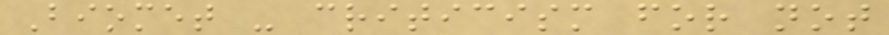Biomet - criticism for not
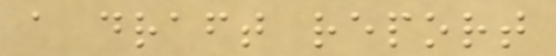a draft report
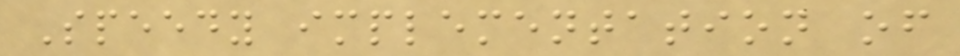Speedy implementation of
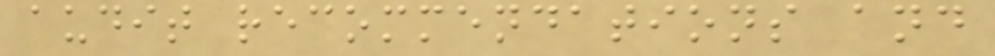audit recommendations and
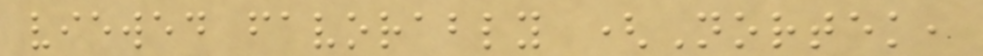viewed favorably (Nortek,
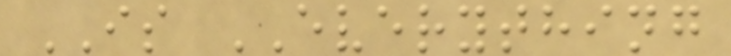IS EVERYTHING
